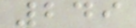249
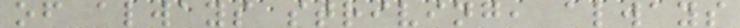of always striving, always
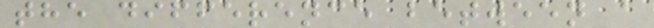the difference between a
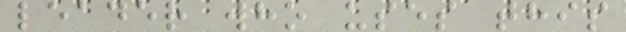leader who uses this
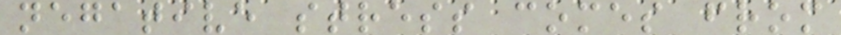negative stress comes from
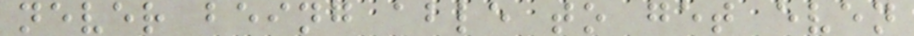never being able to get even
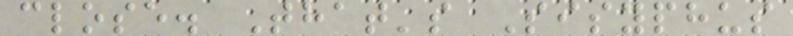close. That's Sisyphus
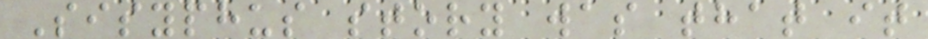Sisyphus story was that it
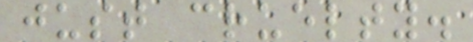just cruelty.
